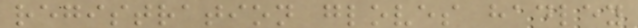registration gloves hadley
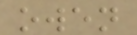owen
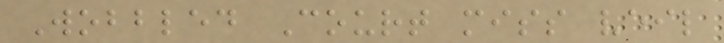Wobbled Court miss veil
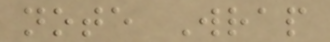note Wrap
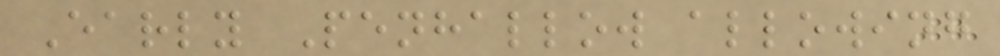Early Penhallow allowing
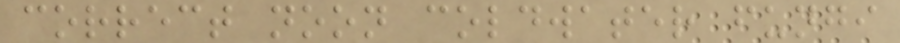correct noon coldwater fungi
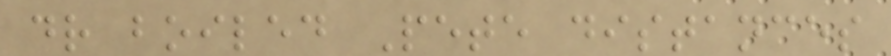dr boiled Pete distances
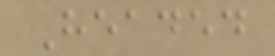Headed
